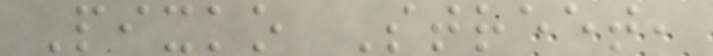Pixko Street,
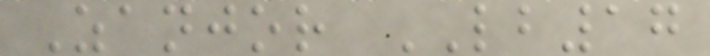Zanjor LB17
